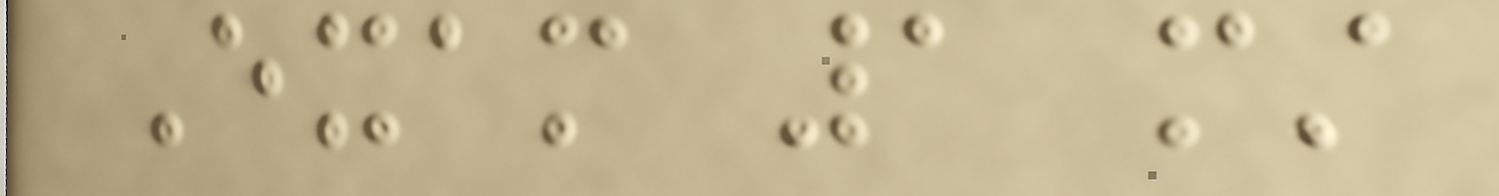Exam 1 must
